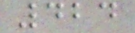424
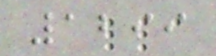1299
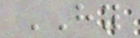HY
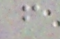f
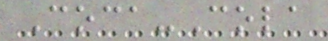Coca-Cola
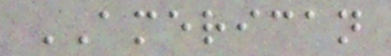AMERICAN
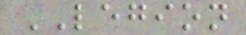LEGION
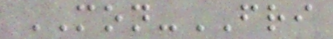MON-FRI
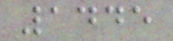1445
